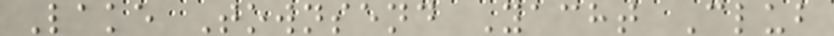Lake Townsend Yacht Club
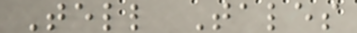Tell Tales
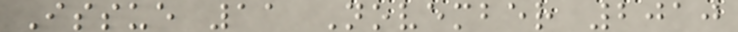Issue 11 November 2010
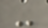-
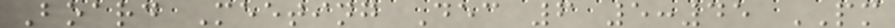Board Meeting Dec 6 5:45 PM
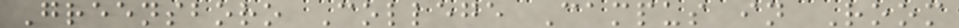Greensboro College Campus in Room
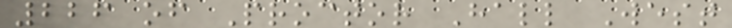226 of Proctor Hall West
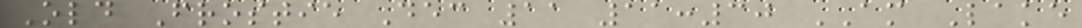Old Frostie Dec 11 11:30 AM Lake
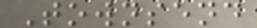Townsend
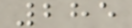285
